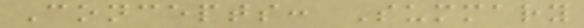Concepts: Summary
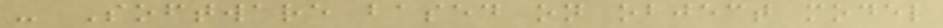- Software based on object model
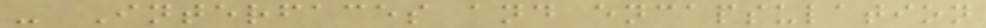- Interfaces and encapsulation
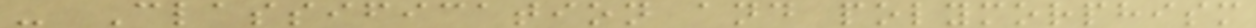- Classification and polymorphism
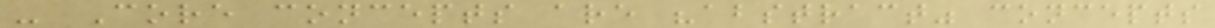- Core concepts are "abstract" concepts
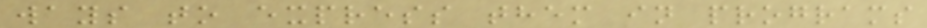ways to express them in programs
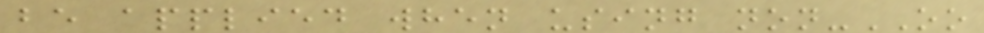be applied when using non-OO
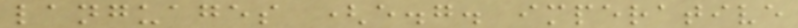languages (e.g. imperative
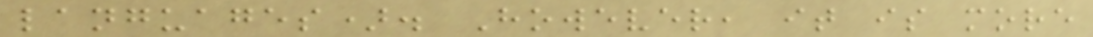languages). However, it is more
